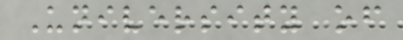University of
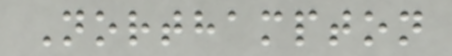Northampton
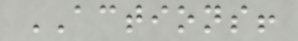ACTIONS!
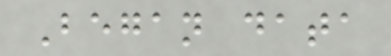Began data
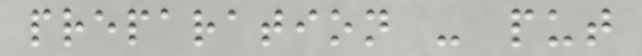preparation - put
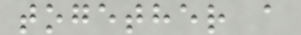together a
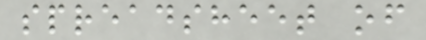spreadsheet of
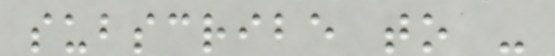subscribe to -
